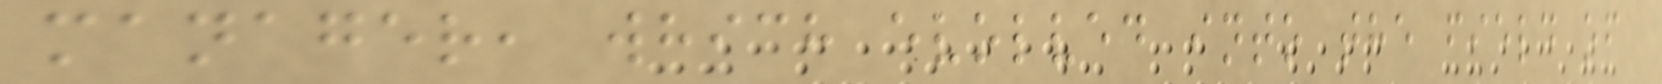manager, which evolved into the field of
